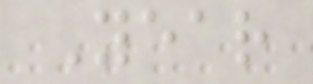Year
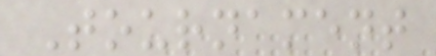Tournament
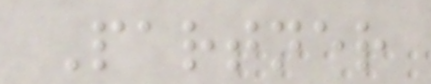Partner
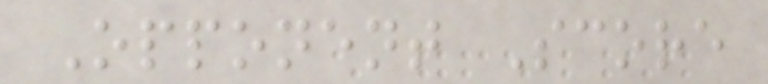Opponent Score
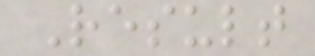Result
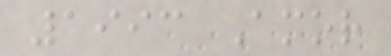1993 Amor
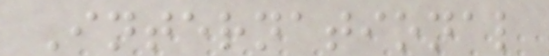International
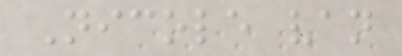Nicole van
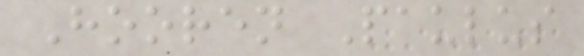Hooren Paulus
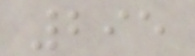295
